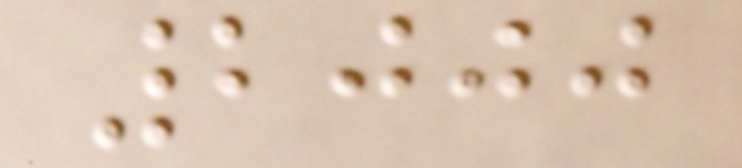2000
